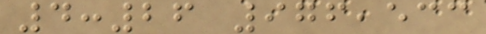4:26 976,533
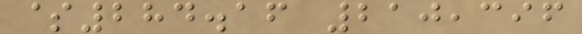$284.16 210,396
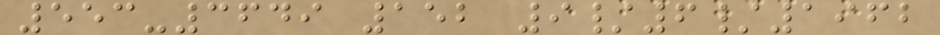553-3649 152 9/6/1962
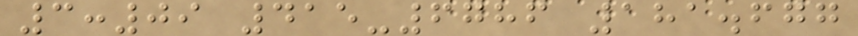3:09 415-6786 181.677
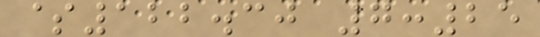$122.30 7:25
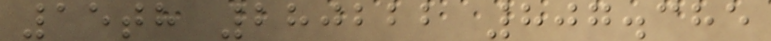15th 280222 807.385
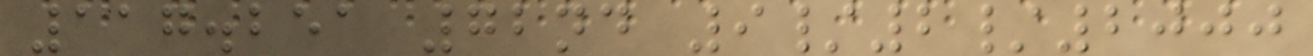117.251 72nd 9/2/2000
